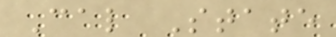Cal State
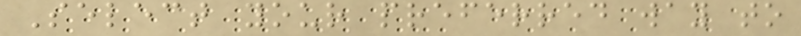Select your preferred way to
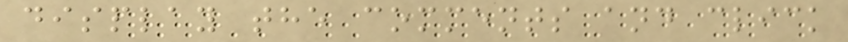display the comments and click
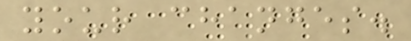your changes.
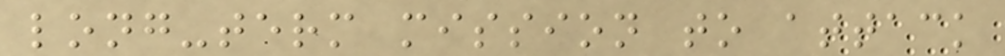long-term mission to attack
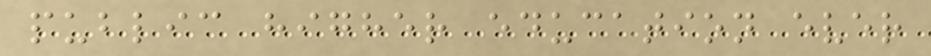public higher education ever
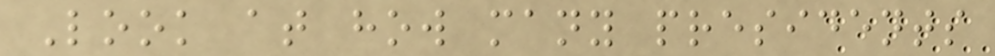Look at how many presidents
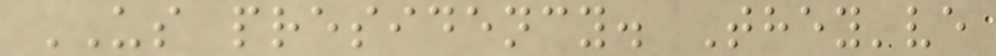US presidency. They've
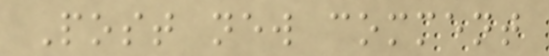Post new comment
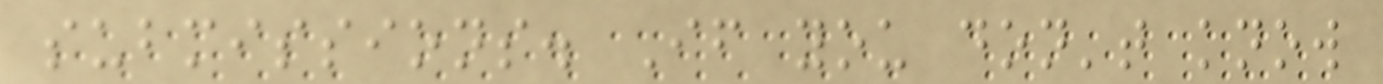submissions. If you don't know
